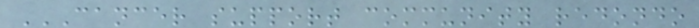CANCER SUPPORT COMMUNITY REDONDO
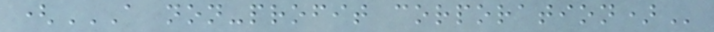(A NON-PROFIT CORPORATION)
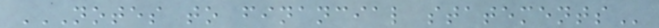NOTES TO FINANCIAL STATEMENTS
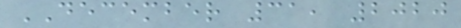DECEMBER 31, 2020
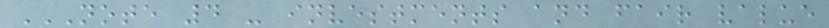NOTE 4 - INVESTMENTS AND FAIR VALUE
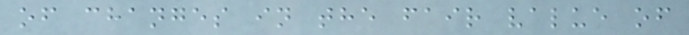of changes in the fair value of
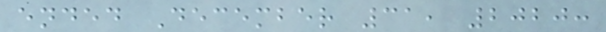ended December 31, 2020:
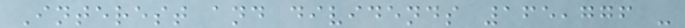Interest and dividends 165,776 -
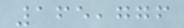165,776
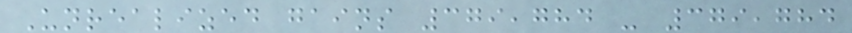Unrealized gains 379,784 - 379,784
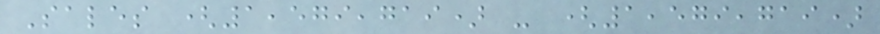Sales (1,579,719) - (1,579,719)
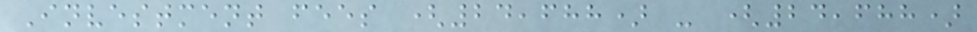Investment fees (24,688) - (24,688)
